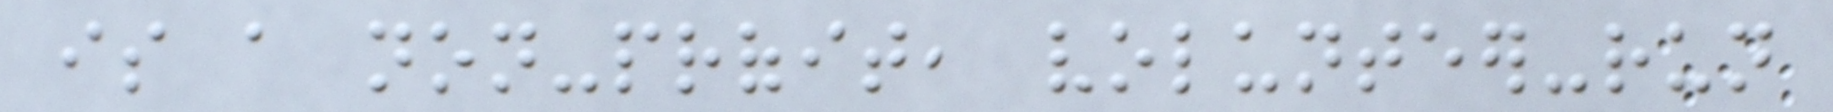is a non-profit, volunteer-run
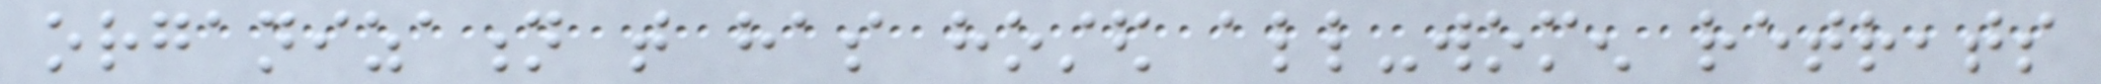organization that has hosted all-women retreats
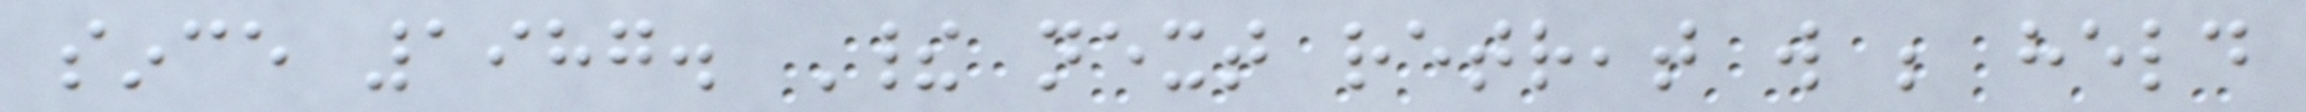since 1987. Their next retreat will be held
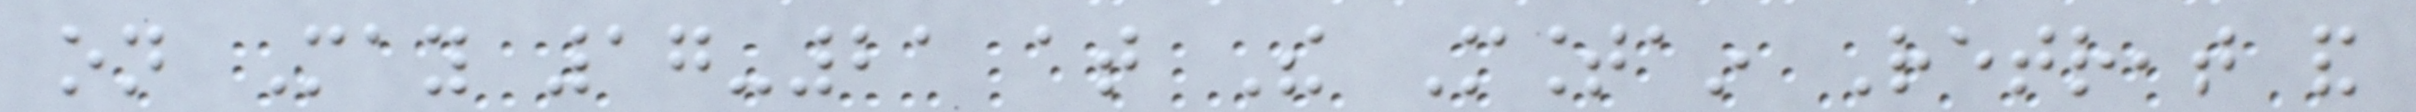on May 17-21 at The Mountain Retreat and
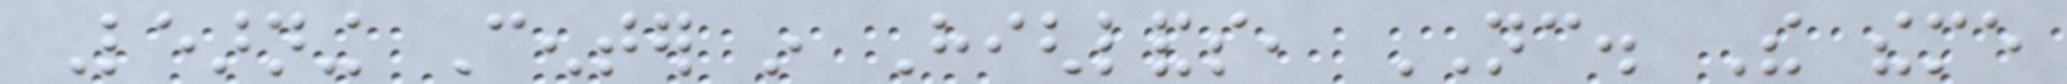Learning Center in Highlands, NC. The theme
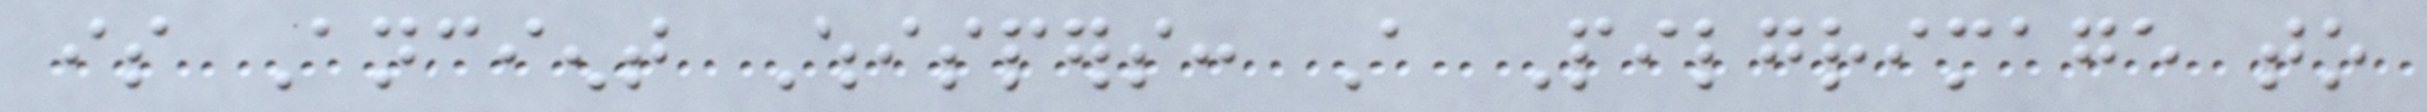is Ancient Whispers: A Pilgrimage to
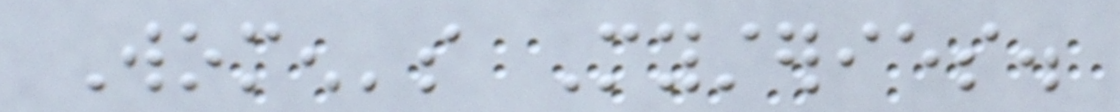Women's Mysteries.
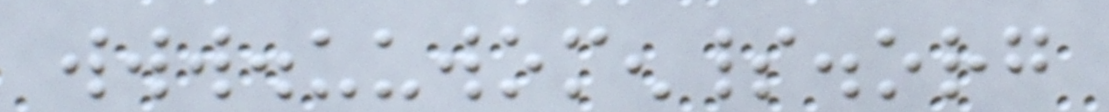www.uuwomenspirit.org
